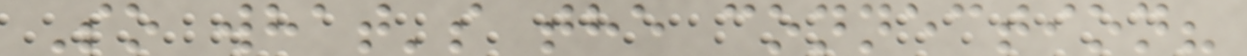So what's the connection?
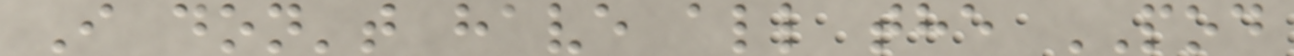I don't have all the POD
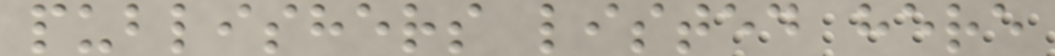publishers listed here
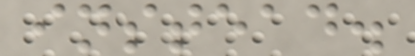instead.
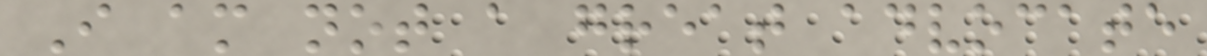I am not a great advocate
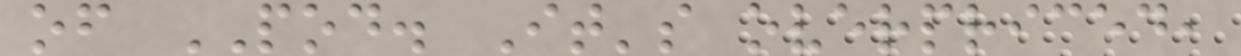of POD. It's overpriced,
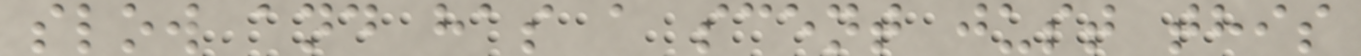slow and has a scent just this
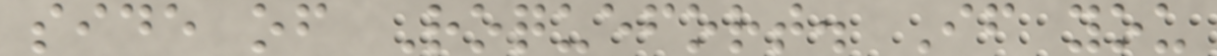side of Roquefort. If you
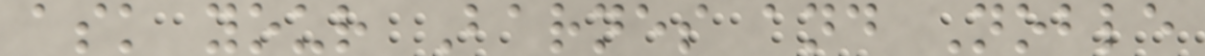ask your Barnes and Noble
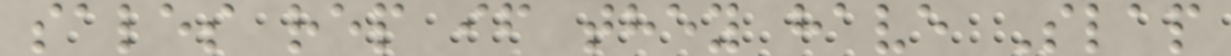sales rep if they have Slap
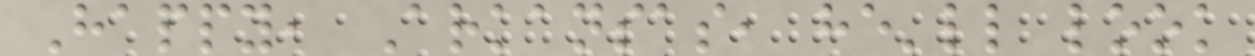Happy, Arkansas, he'll look
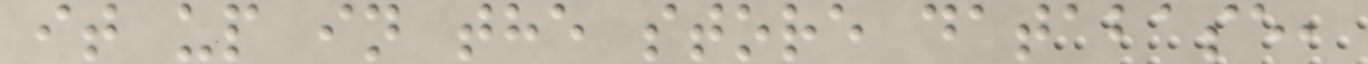it up in the store database,
